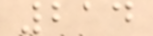214
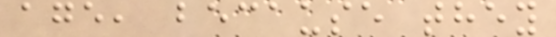age, because they
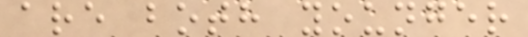are both younger
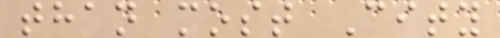than most City
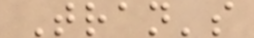Tran's
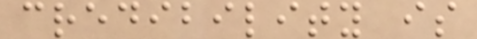credibility is
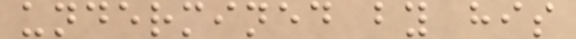undermined by his
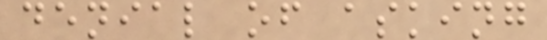denial of asking
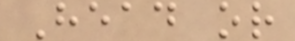Head or
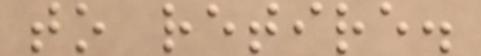to retire.
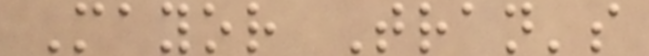Mayor Tran's
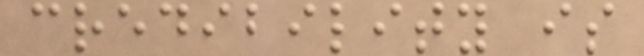credibility is
